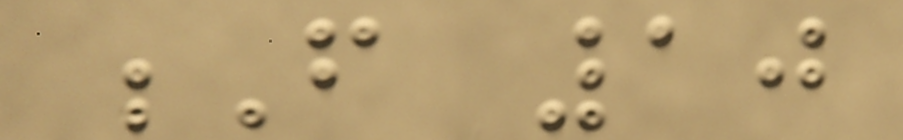F 10
